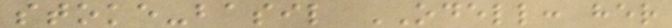stoke-basil ODELL: her
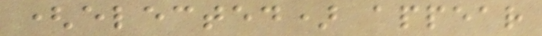(elected) appear
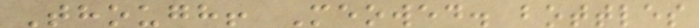Though! Meowed. bottles
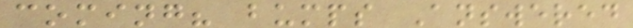coming? bumps Answered
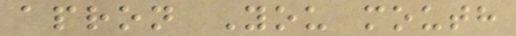apron You mouth
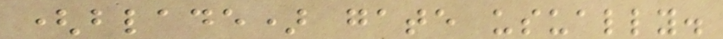(blade) gate usually.
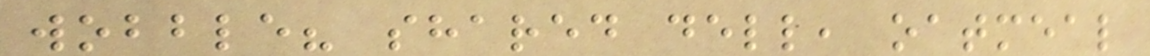wobble? shared dell, oatmeal
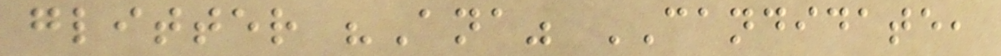glitter "Ana" CANDIDATE,
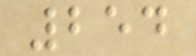254
